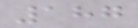187
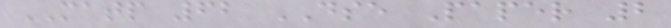MATP 62 DSE Paper 2
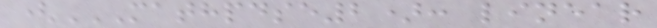(MATHPDSE2): LINEAR
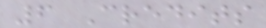6 Credits
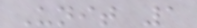Unit 1
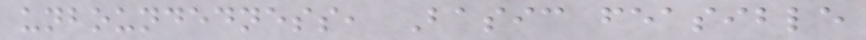unboundedness, Basic feasible
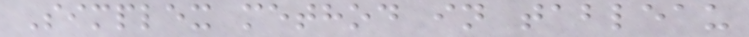Simplex method in tableau
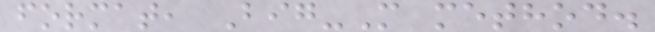format, Big-M method.
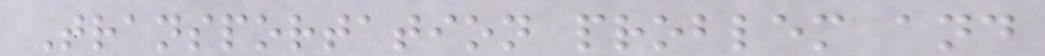Transportation problem and
